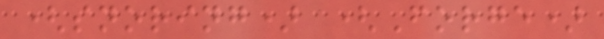(snoring) (Forge)
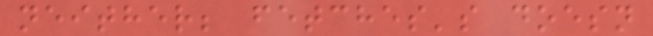neither; fetches's doesn
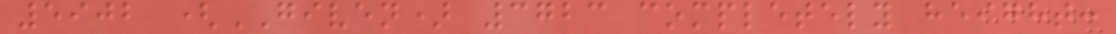5902 (GIVEN) 3723 completely height:
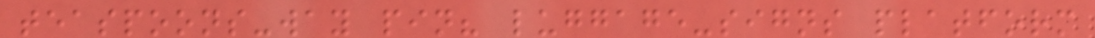teaspoons-way pin? luggage-signs platform
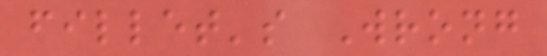fillet's Wrong
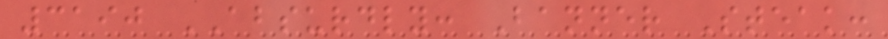3190 ABSURDLY: Banner Steak:
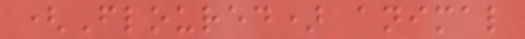(Floured) animal
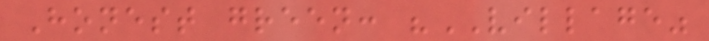Honest green: "VILLAGE"
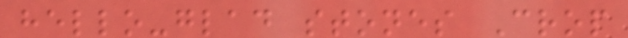hello-glad stones Crop
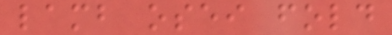lamb osei fold
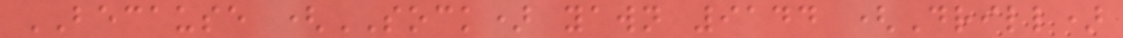BECAUSE (SOCK) yawn 9144 (Drill)
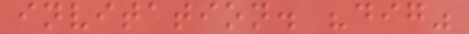invitation. "dig"
